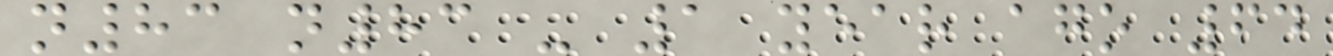n83 n83 - 1 year ago 64
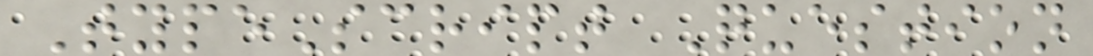TypeScript Question
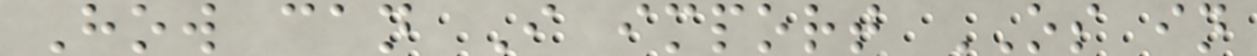How can I import OS in
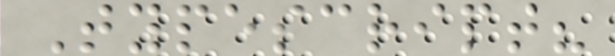Typescript?
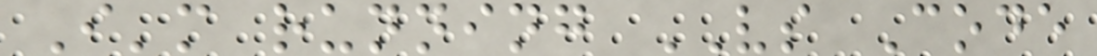I'm running VS Code
